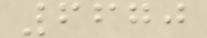6670
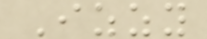Izzy
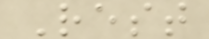Rest
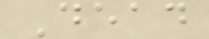Dead
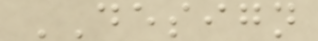DESIGN
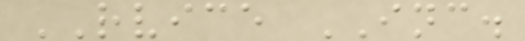RVICE INC.
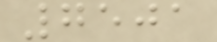7501
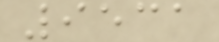9531
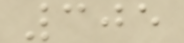305
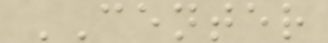CENTER
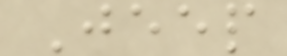Jeep
